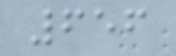656
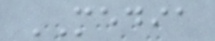MEDIA
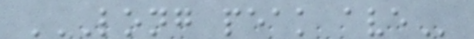LONG PEAK AVE
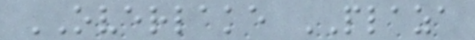OVERLAKE PLAZA
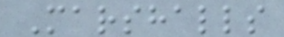Marshalls
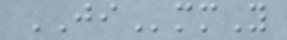JImmY
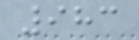983
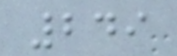249
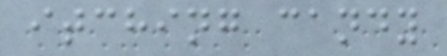itching candy
